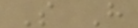S H
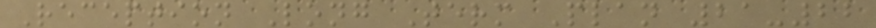Reception Long Term Plan 21-22
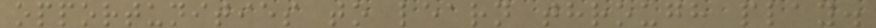opportunities to learn through play.
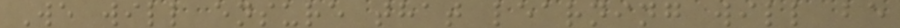We will ensure that learning will be
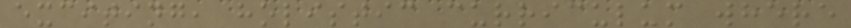exciting, holistic curriculum where
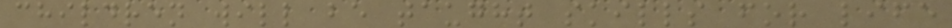children will be taught skills for life
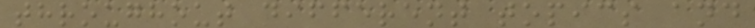throughout different topics and
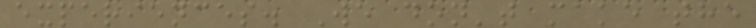experiences. We don't make the
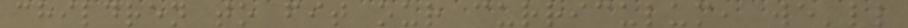children to fit our curriculum, we'll
